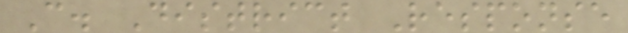C. District Response
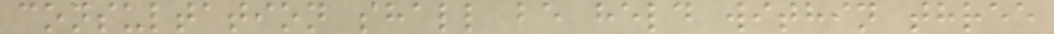consultation shall be held within three
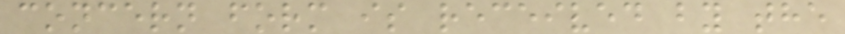concern form is received by the
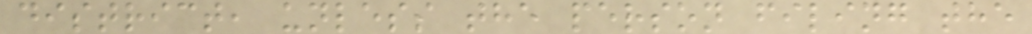district, unless the person filing the
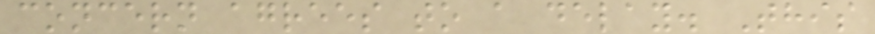concern agrees to a delay. This
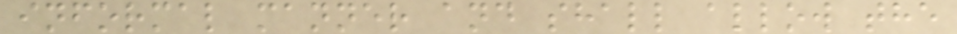informal manner and shall allow the
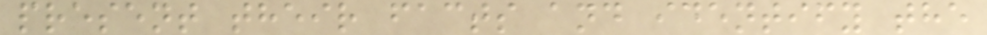present their facts and identify the
